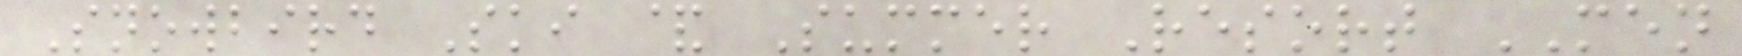Snowbird Ski & Summer Resort MEN
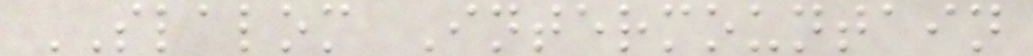SLALOM Intermountain
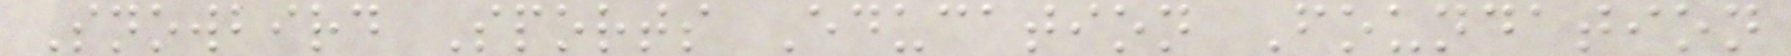Snowbird Sports Education Foundation
